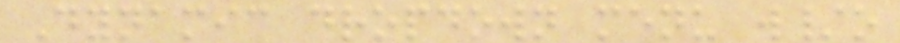Dynamic dropdown menu w/o
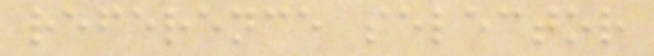reference selector
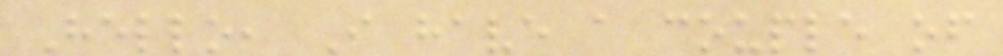Hello, I have a couple of
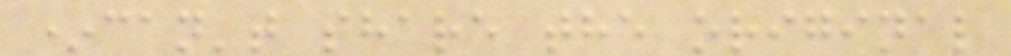*can't share the original
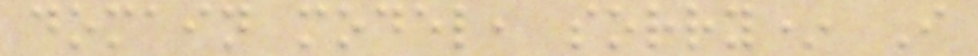domain model, sorry* I
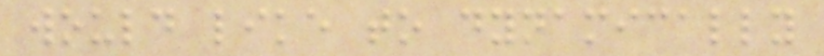would like to dynamically
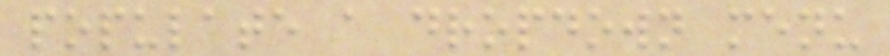populate a dropdown menu
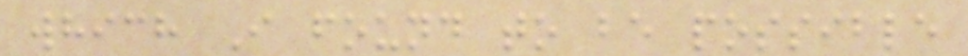which I found to be possible
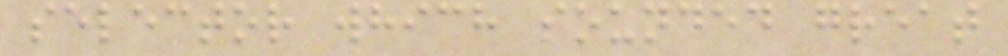selector which sounded great
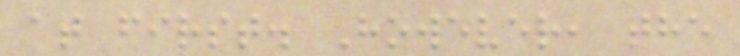at first. However, the
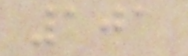101
